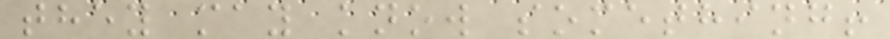they may know something!
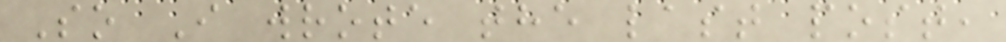So I wrote the last post,
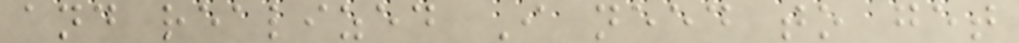and realized I need to get
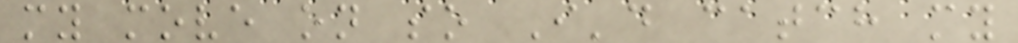my move on so I'd catch my
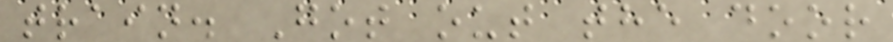train. Got out the door
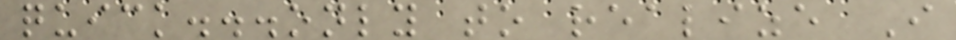quick...only to realize I
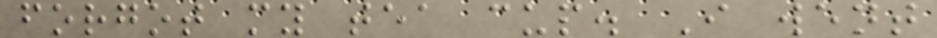forgot my tea cup. I went
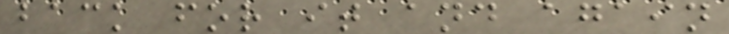back for it and again
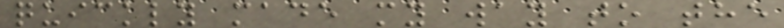quickly made my way to the
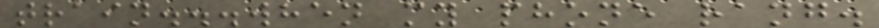train...when my phone rang.
